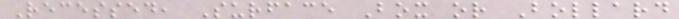Recessed, Surface Box or Bollard
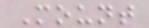Mount
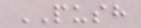PUSH
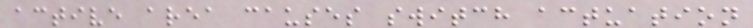active area causes switch actuation
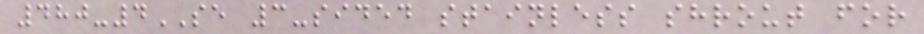480-4SE 3-sided stainless shrout for
